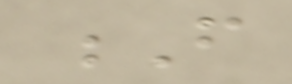F
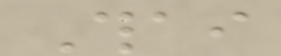Thai
